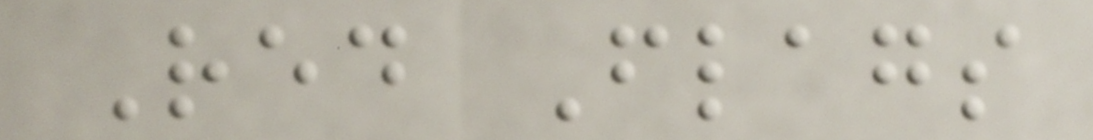Red Flags
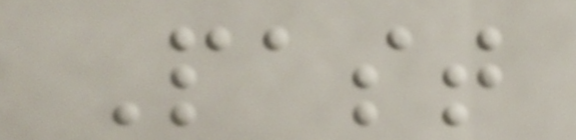Past
